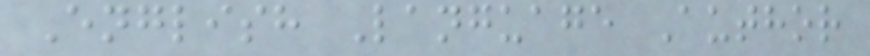English Language Author
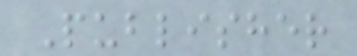Publisher
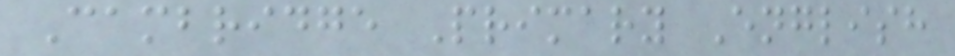Cambridge Primary English
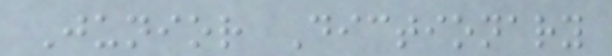Junior Dictionary
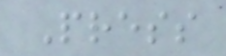Press
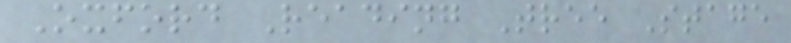Oxford Reading Tree Stage
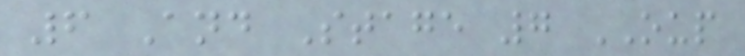6 And Stage 7 OUP
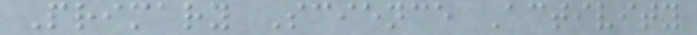Primary Science Activity
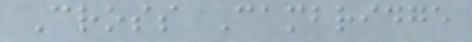Cross Cambridge
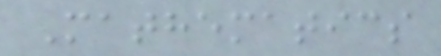Mathematics
